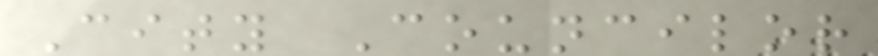City Councilor
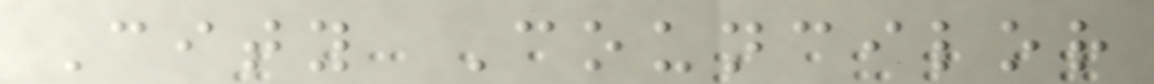City Councilor
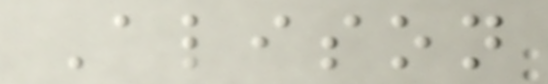Alison
